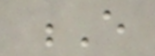E
